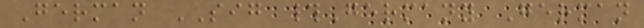German SIG #Germany German
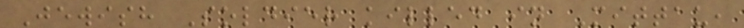Jewish Soldier killed in Mittau,
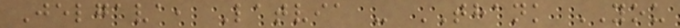Jelgava, Latvia - THANK YOU
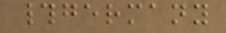#germany
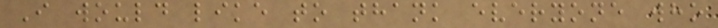I would like to thank everyone who
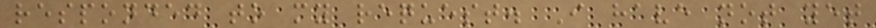responded to my request. I have not yet
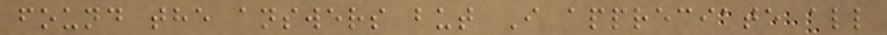found the answers but I appreciate all
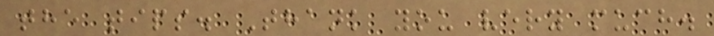the tips. Thank you very much.
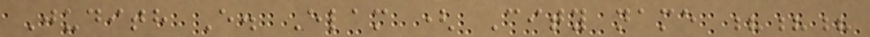Judith E. Elam ( City name ???
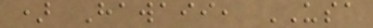) Hawaii, USA
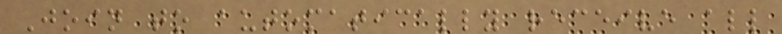Join to automatically receive all
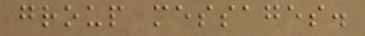group messages.
